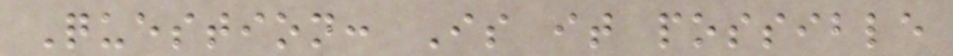Question: Is it possible
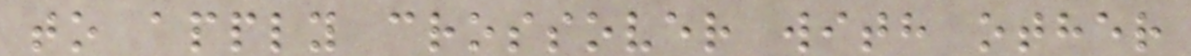to apply crossover with other
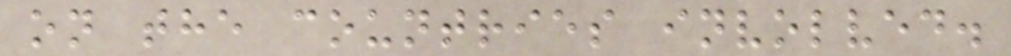on the countries involved.
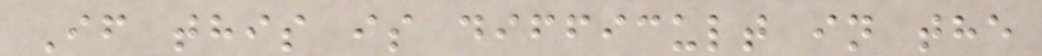If this is difficult in the
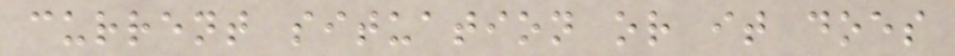current situation or it does
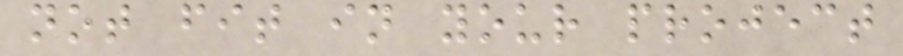not fit in your project
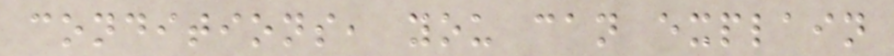conditions, you can explain
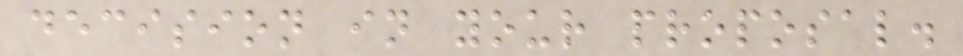decision in your proposal.
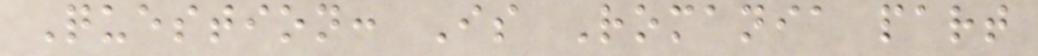Question: Is Romania part
